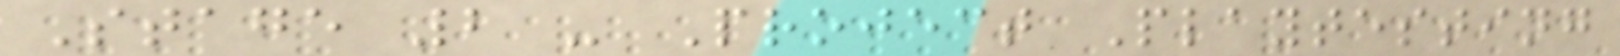Stage 2 - Project Playtesting
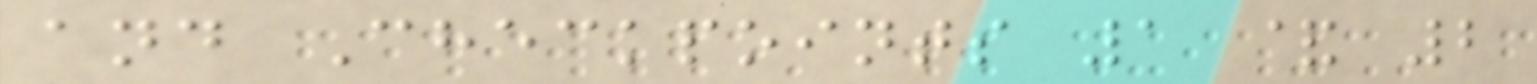and Checkpoints 1 & 2
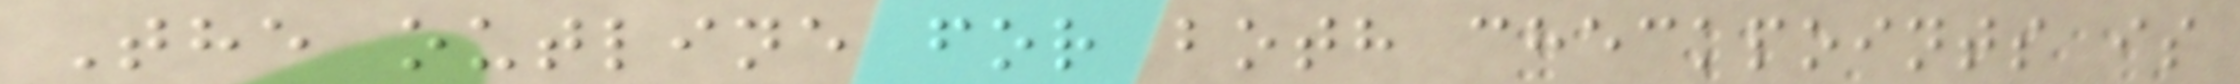The outline for both checkpoints is
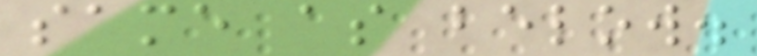same as below.
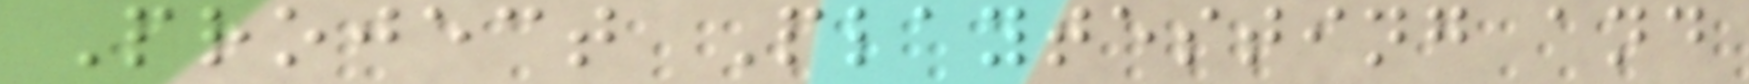Project Playtesting and
